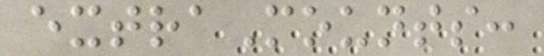extraMounts:
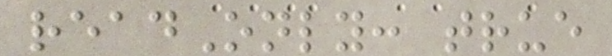readOnly: true
